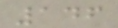146
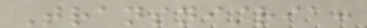Transnistria:
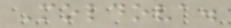Moldova.
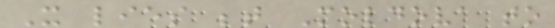It lies between Moldova to
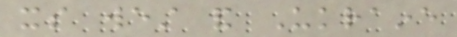its west and Ukraine
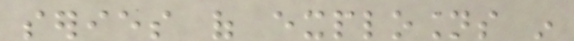series of explosions in
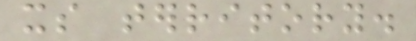its territory.
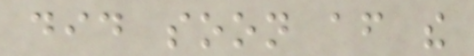did soon after the
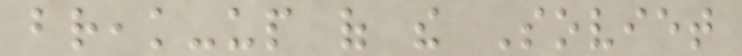break-up of the Soviet
